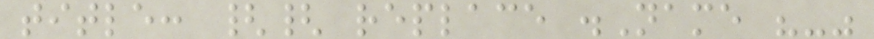title: {{ replace .Name "-"
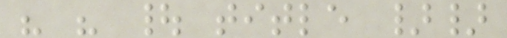" " | title }}
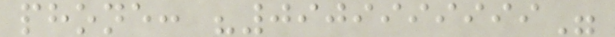phone: "0909999999"
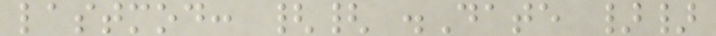lastmod: {{ .Date }}
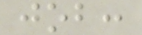job:
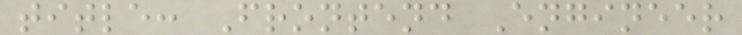title: Frontend Engineer
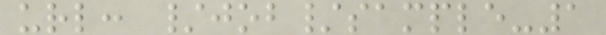url: /job/sample-1
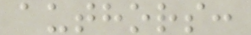authors:
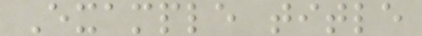Example title
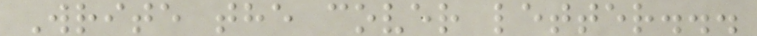Write the cover letter...
